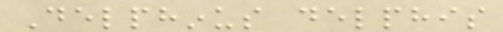Delphinus delphis
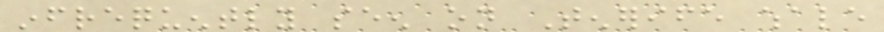infrequently seen on Tenerife whale
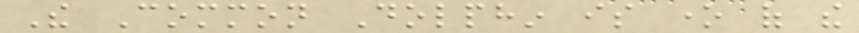The Common Dolphin is one of the
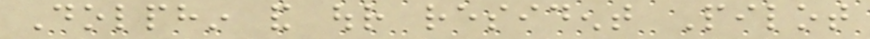Dolphin and our resident Pilot
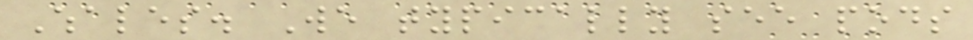Whales. We typically see pods
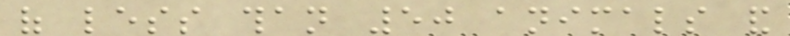of less than 50 animals and
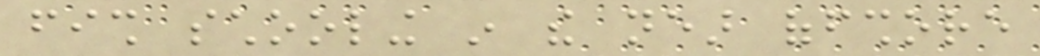fish schooling in the near offshore
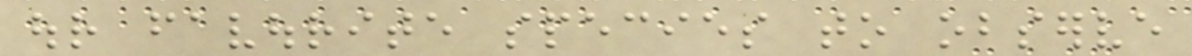our favourite species to observe
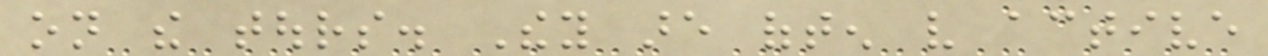on the tours. They are often very active
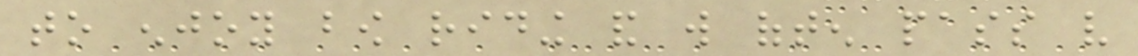to enjoy bow riding and will often pass very
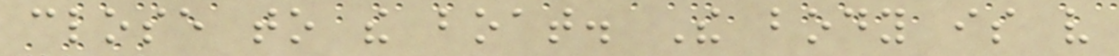close to the boat. The body is very
